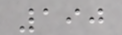190
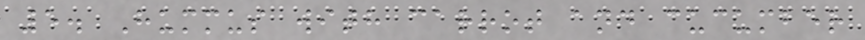5. Hummus with carrot and cucumber
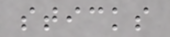sticks
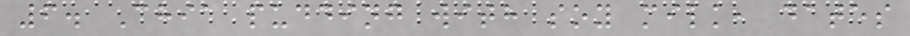6. Chia pudding with soy milk, dates
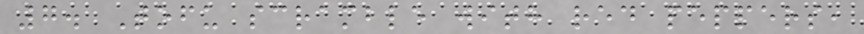7. Tofu scramble with red peppers,
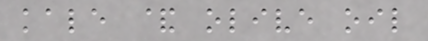kale & olive oil
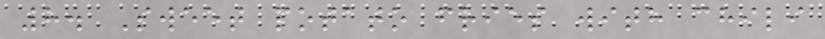8. Sweet potato fries with chili
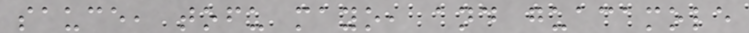sauce, tofu mayo, and guacamole
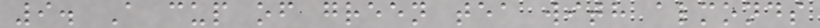9. A cup of green tea with almonds
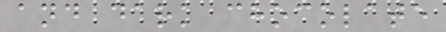and dark chocolate
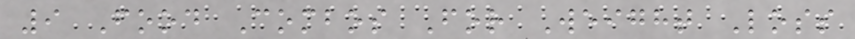9 Food Combos For Weight Loss
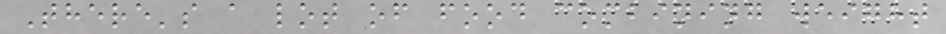There's a lot of food combining weight
